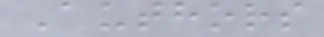Authors
